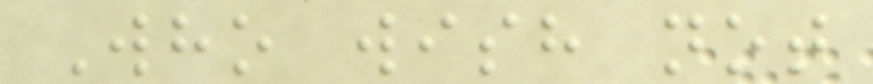Who wish not
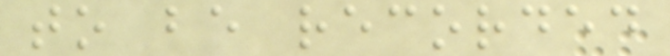to be recorded
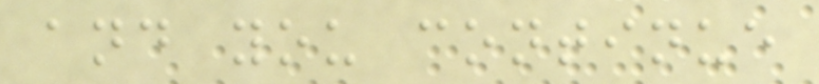and you continue
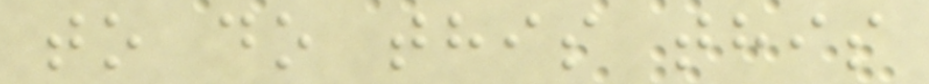to do this this
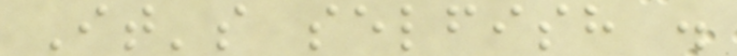It's selfish .
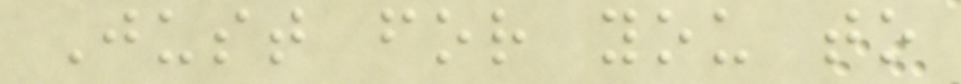Just for you to
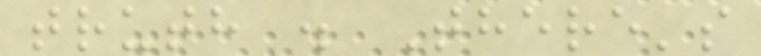truth . There's
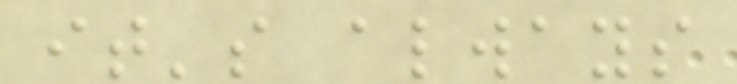it's always
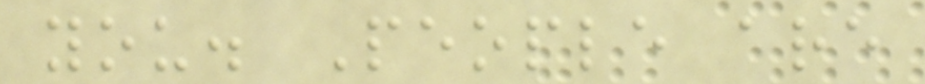you. People are
